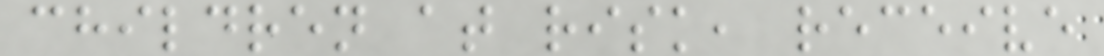children at risk, receive
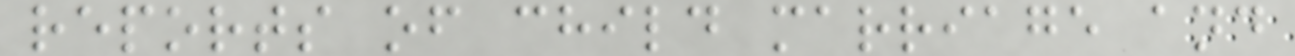reports of child marriage and
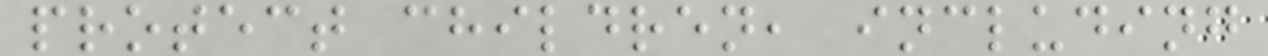protect children, including
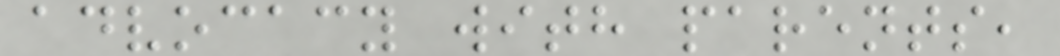advocacy with parents,
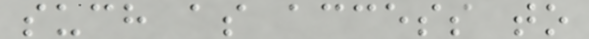such as access to
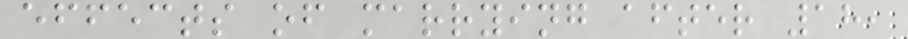effects of marrying after 18,
